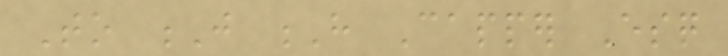To J H Capper Esq
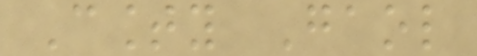County Gaol
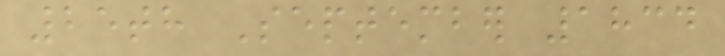25th September 1834
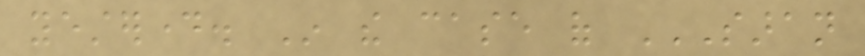yesterday. In the case of SARAN
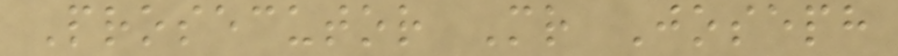Prosecutor Mr Joseph
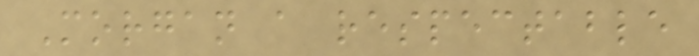Morgan a respectable
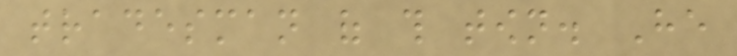tradesman of this town. He
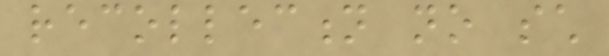recollection no such
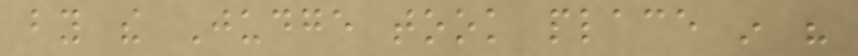by the Judge took place in his
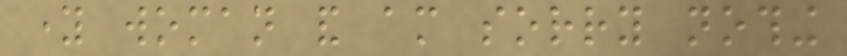young woman and am sorry nothing
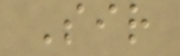Sir
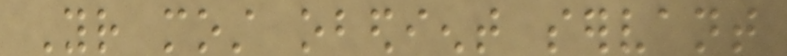Your most obedient servant
